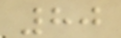80
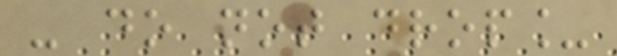- do not drop_
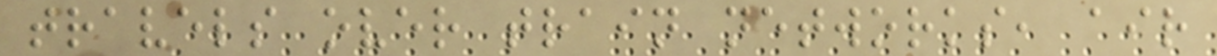travels over train networks, air
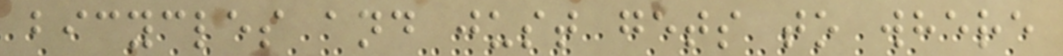bicycles and just gets to where
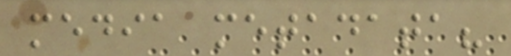media metadata?
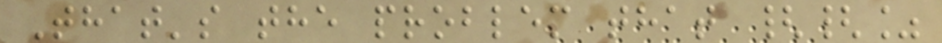That's the problem that {{%
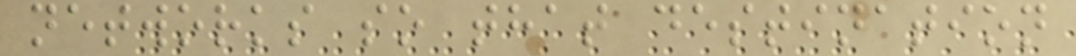networks so that destination
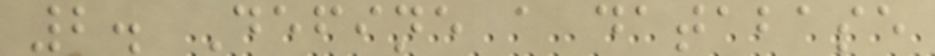2. Define a database
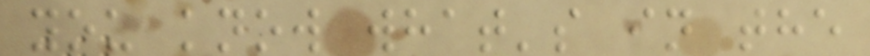you know what's in the
